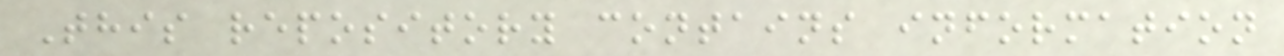This repository contains information
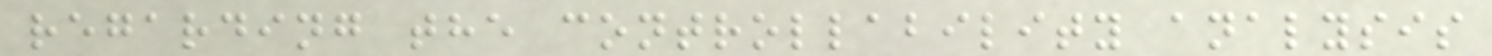regarding the controllability analysis
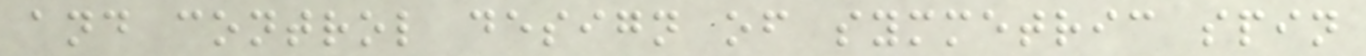and control design of symmetric spin
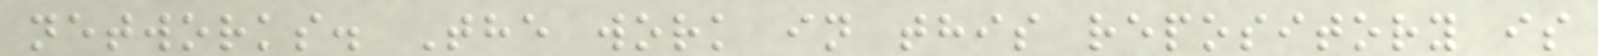networks. The work in this repository is
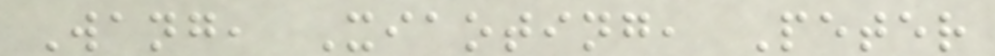Wang, Xiaoting, Peter
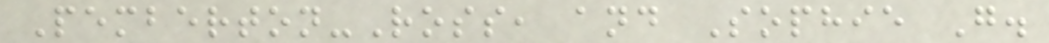Pemberton-Ross, and Sophie G.
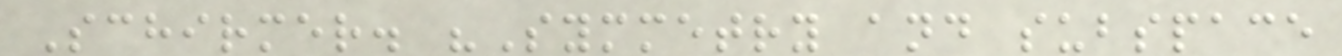Schirmer. "Symmetry and subspace
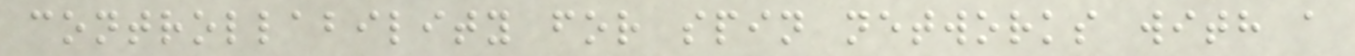controllability for spin networks with a
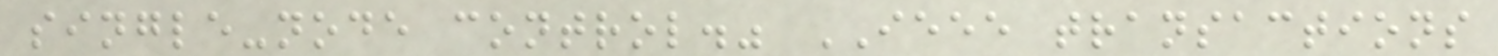single-node control." IEEE transactions
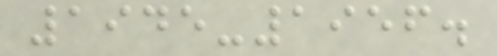1945-1956.
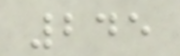245
